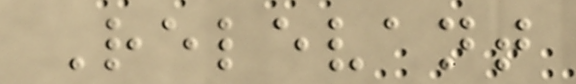Relevant
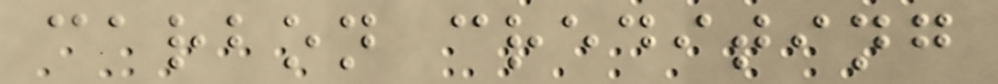carbon crediting
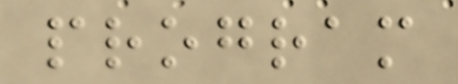program
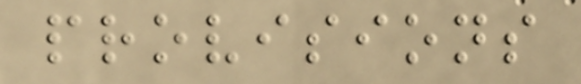provisions
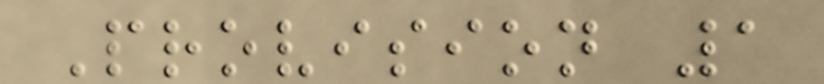Provision 1
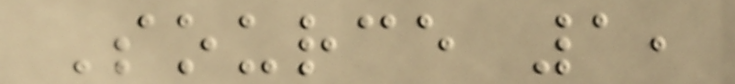Source 1,
